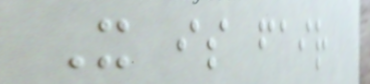It is fair
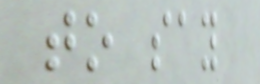to say
